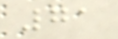71
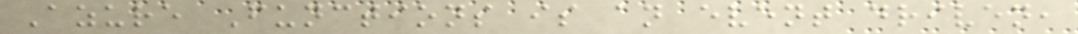Azure Functions is an event driven,
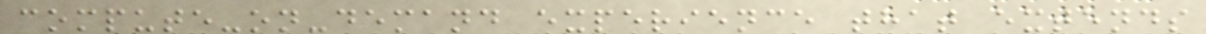compute-on-demand experience that extends
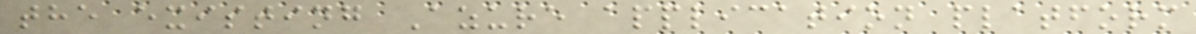the existing Azure application platform
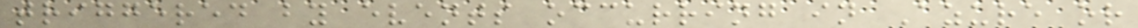triggered by events occurring in Azure or
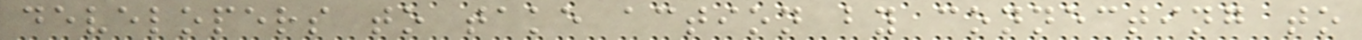developers to take action by connecting to
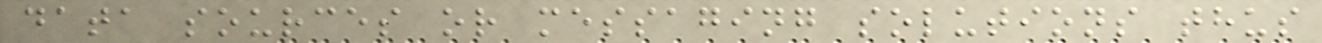data sources or messaging solutions thus
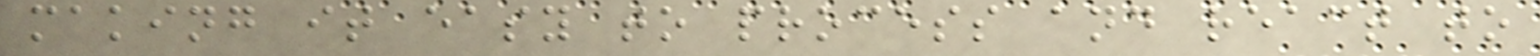making it easy to process and react to
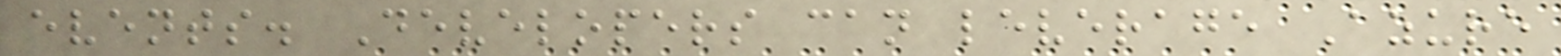events. Developers can leverage Azure
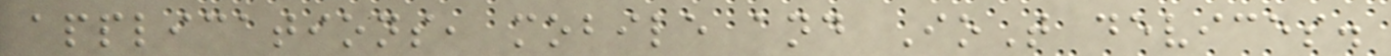applications, mobile and IoT devices.
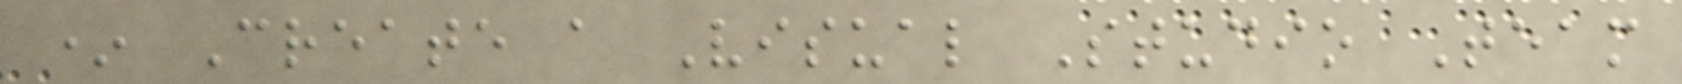* Create a Visual Studio Team
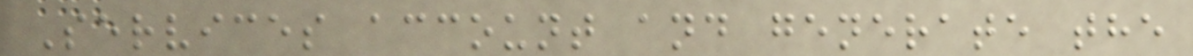Services account and generate the
